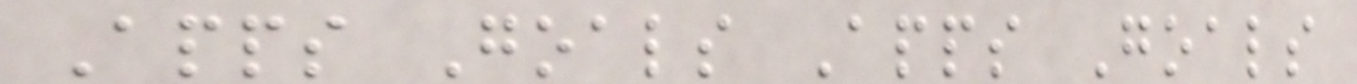Apps Goals Apps Goals
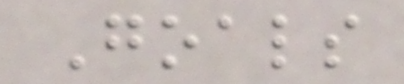Goals
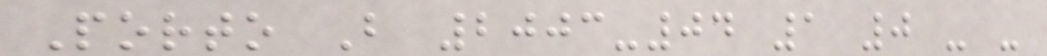Porto B 2003-04 1 0 - -
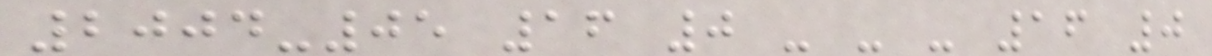2004-05 16 0 - - - 16 0
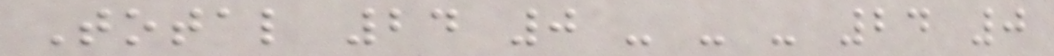Total 24 0 - - - 24 0
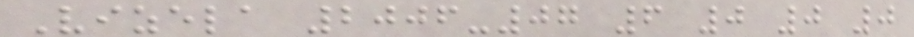Vizela 2006-07 6 0 0 0
